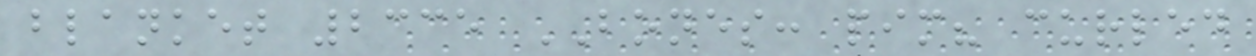blanket 2335 BONES: pim? curled
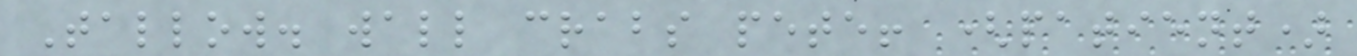Tallow. wall crabs pete! (patient)
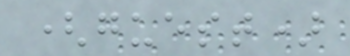(guest)
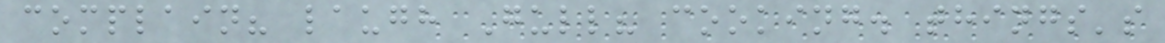complain? laugh Gull? cooking. things's
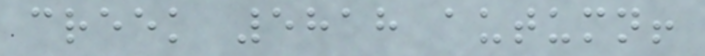creek 5818 autumn!
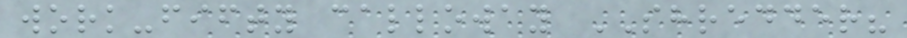work-fifty calloway SHREDDER?
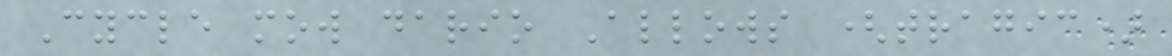Cycle mow dario Allows (tragic)
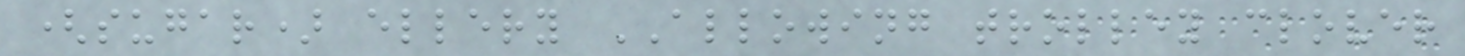(sugar) ellery ALLOWING trolley clover
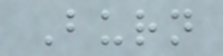Burn
